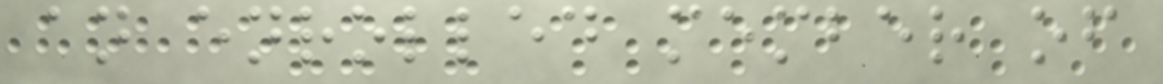an enrolled member of
